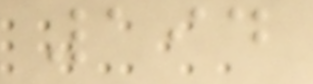194
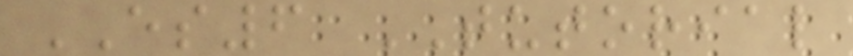ES6 TUTORIAL
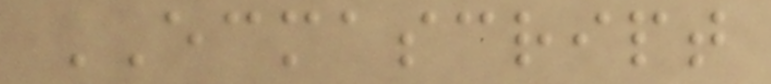ECMASCRIPT
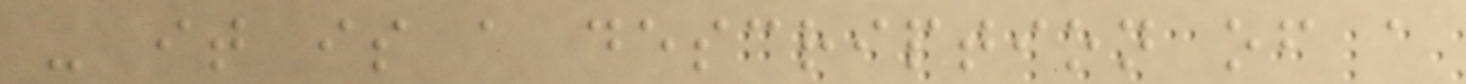- it is a description of a
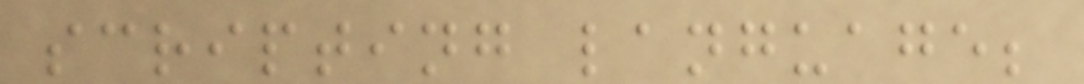scripting language;
